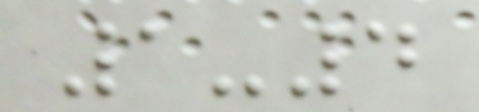1-4
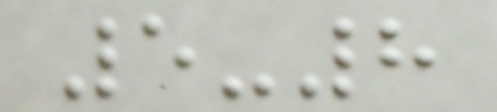5-8
